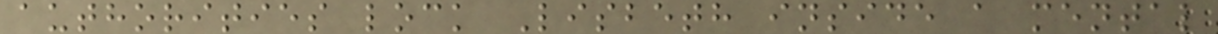authorities lock Lisbeth inside a mental
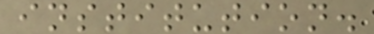institution.
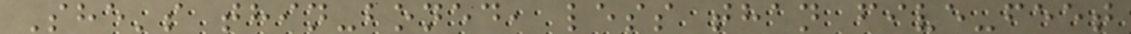She's thin-boned, less than five-feet
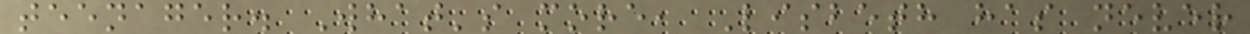teenager. What's more, Lisbeth has never
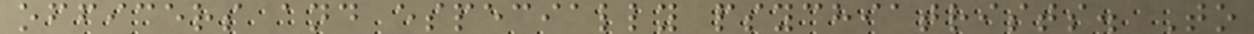officers and especially psychiatrists. To
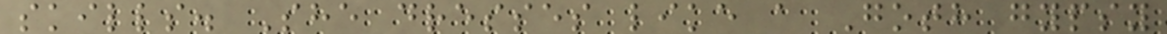skills. She dresses like a Goth gypsy
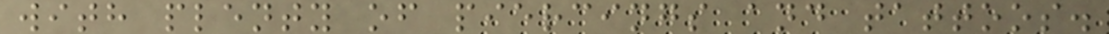with plenty of piercings and tattoos.
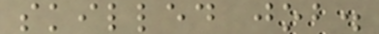skilled job.
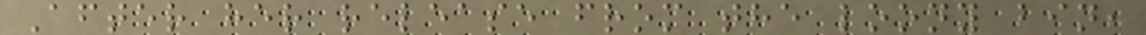After her release from the loony bin,
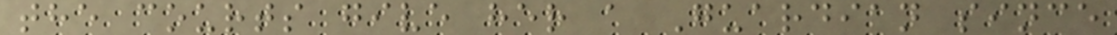the courts give her a Guardian since
